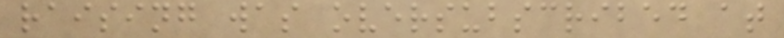raising was oversubscribed at
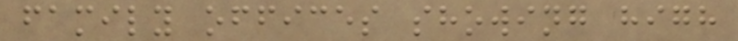family offices showing high
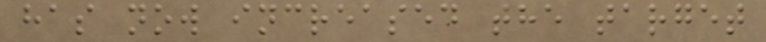has now increased the target
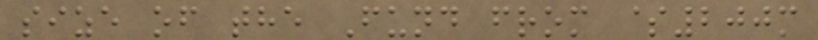size of the Fund from $200m
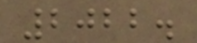2022.
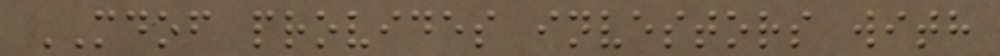MDOF provides investors with
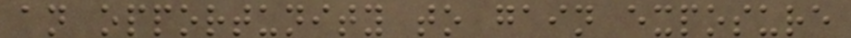an opportunity to gain exposure
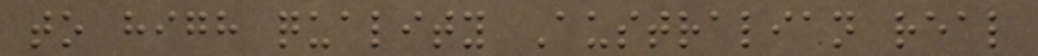to high quality Australian real
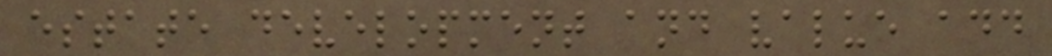estate development and value add
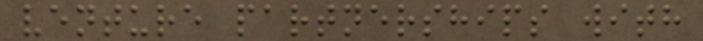venture partnerships with
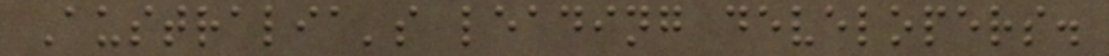Australia's leading developers.
